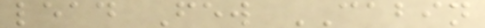lead Few CABIN
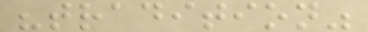"tradition"
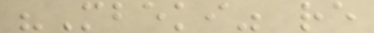"Mbeki" re
